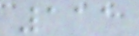111
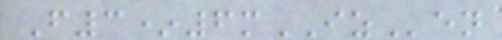F3*6mIZen
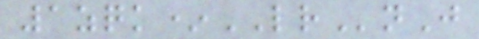1zqk*LRnJ
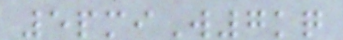5pmiW7kq
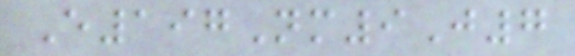E197Nm9J7
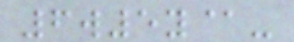6w5y@-
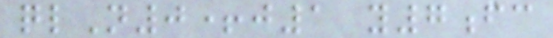qlN0+j1 y7fc
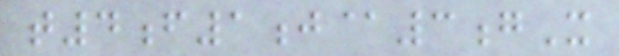t4f1j@3gX
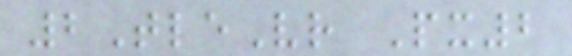2TleVr Px2
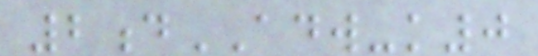2dADW-k0
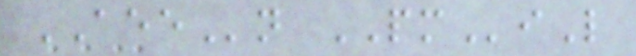AEEn PMiL
